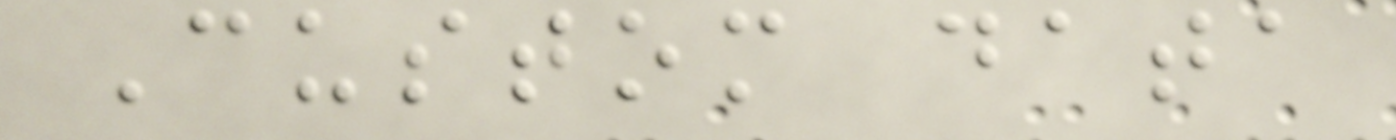Custom data
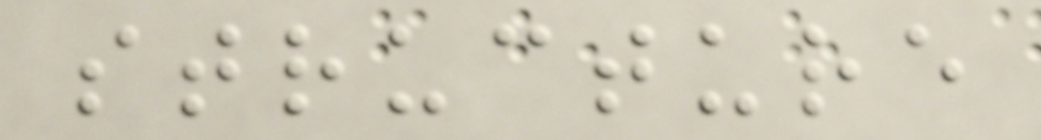structure
